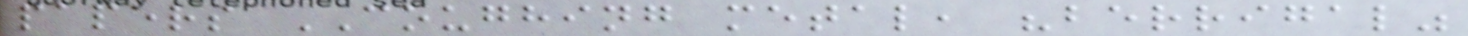papers COUGHING metal, "berrigal"
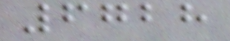6728
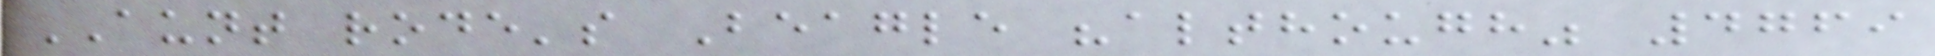AUNT rode's Beagle "although" 4769
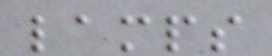lamps
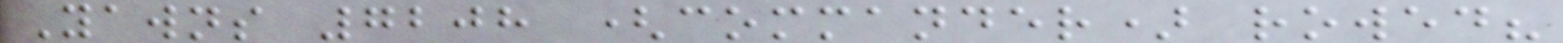Yawns 7208 (commander) rowed?
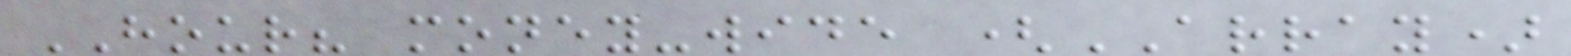HOUR? money-wide (ARRAY)
